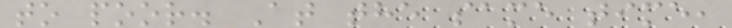to poor. At the same time,
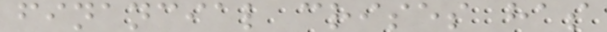financial crises has
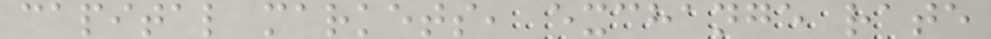capital markets, exchange rate
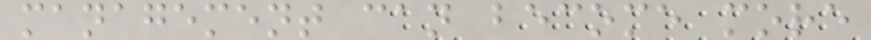management can become more
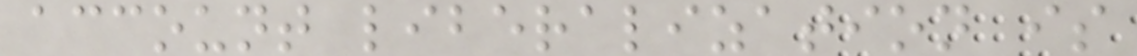account liberalization is
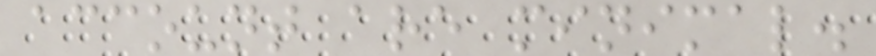account are minimal.
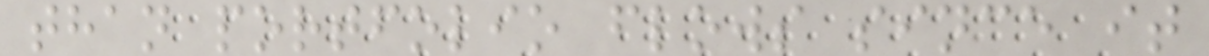than portfolio flows since it
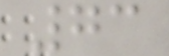73
